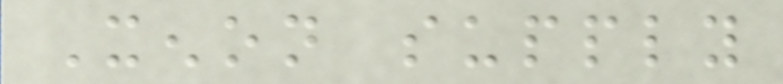Xenon supply
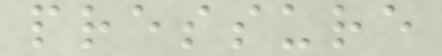pressure
